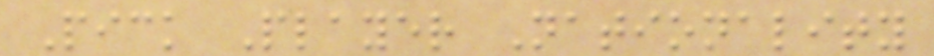Pick Player Nationality
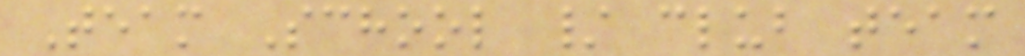Team School / club team
